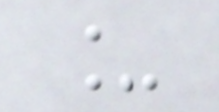_
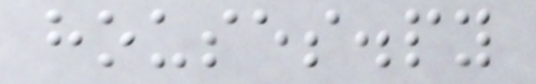houses.py
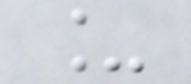_
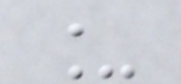_
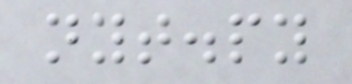nyt.py
